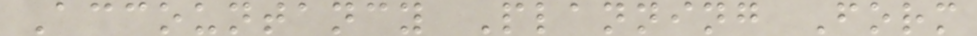Accountancy Planning Form
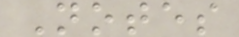Notes
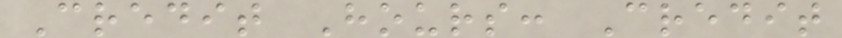Credit Hours: Credit
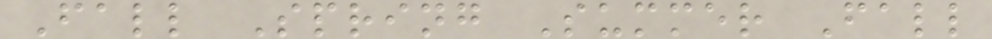Fall Spring Summer Fall
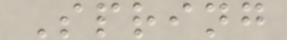Spring
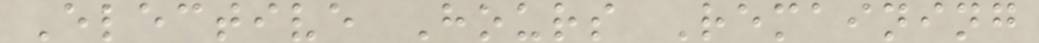Elective Hours Remaining
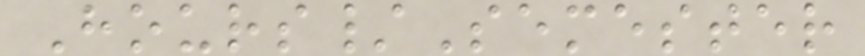Hours/Semester
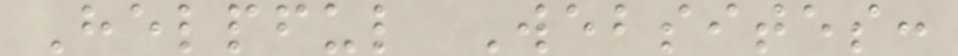Helpful Websites:
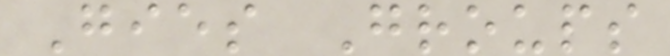Gies Groups
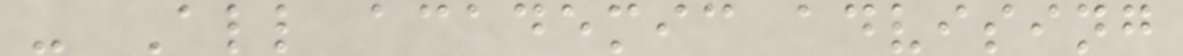- All academic advising
